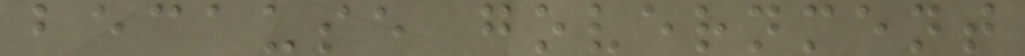because government
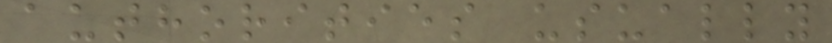authorities usually
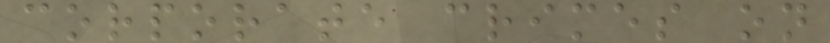corporate crimes on
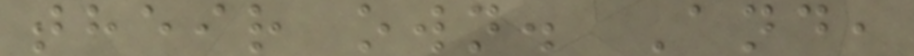their own. And,
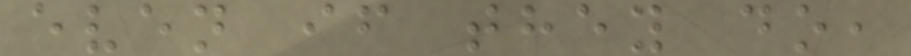even if they do,
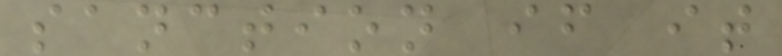sanction if it
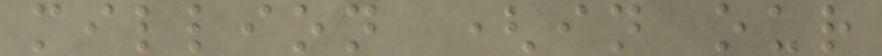million (in our
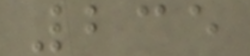235
